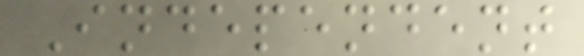Independent
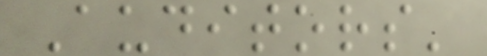Auditors'
